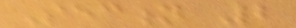Section 2
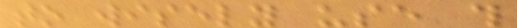to wisely use this
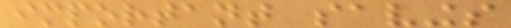important savings
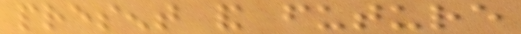present and future
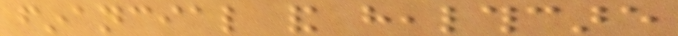financial and healthcare
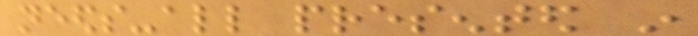needs-all presented in
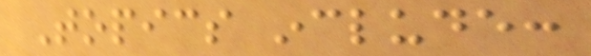Topics include:
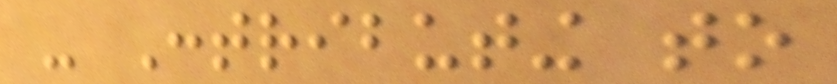- Contributing to
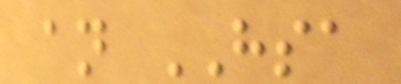an HSA
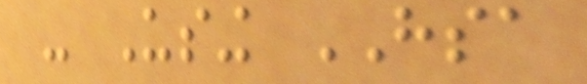- Using HSA
